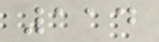114
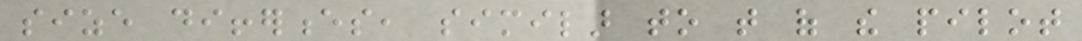size differences, similar to that of the pilot
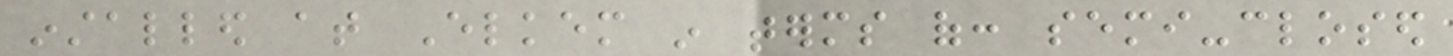installed at Elkem in terms of: semi-closed
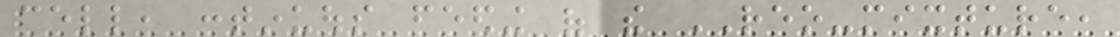cell, continuous feeding of the REO-mixture,
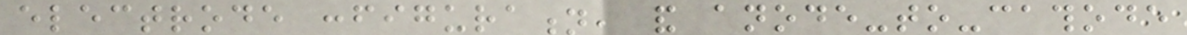electrode configuration, and anode-to-cathode
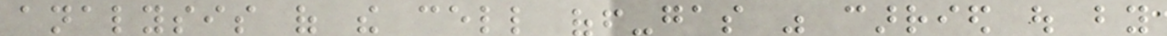analysis of the cell off-gas was carried out by
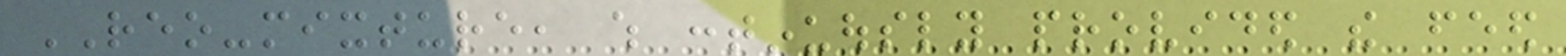REO-mixture, which continuously provided the feed
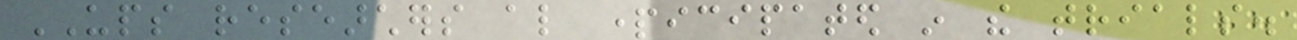UPS researchers also participated in the trials.
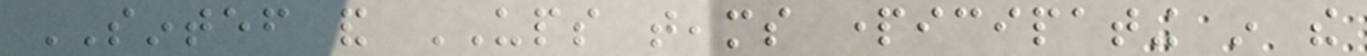SINTEF and UPS teams participating in the
